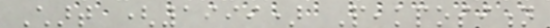Chart (1999) Peakposition
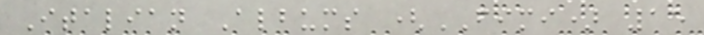Italian Albums (FIMI) 15
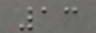13
